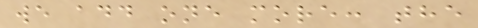we add one more: the
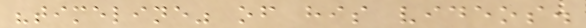"timeline" of his videos.
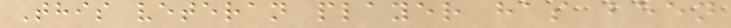This veteran player has been
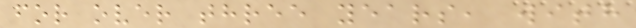for over three years, with
